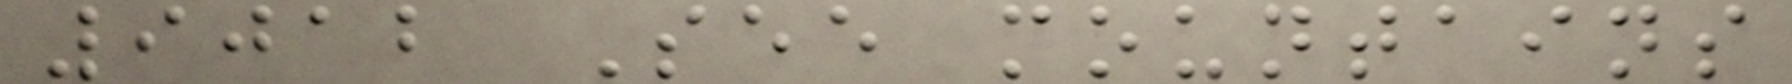9012 See mountains
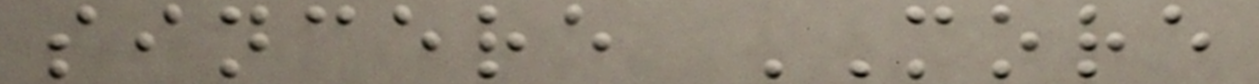sincere MORE
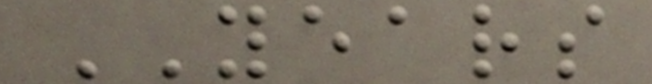YEARS
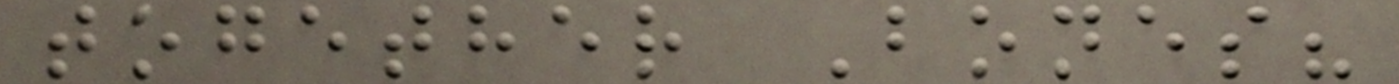together Bones?
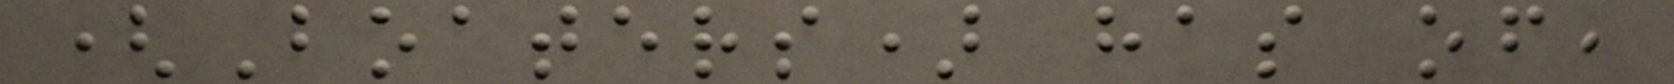(Boaters) has of,
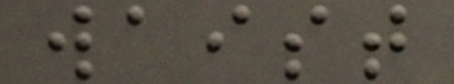waist
